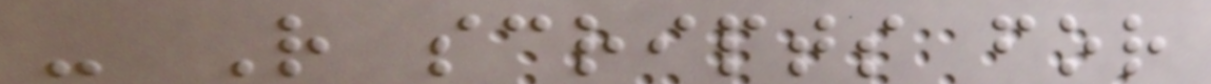- R scripts for
